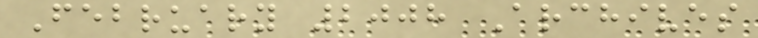February 2008 Archives
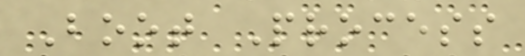Boot Process
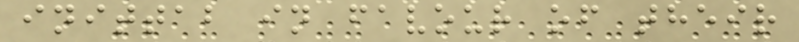inittab in favour of their
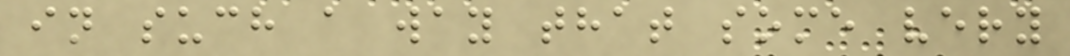in such a way that some very
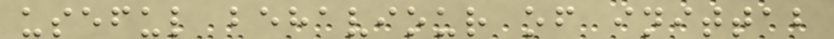useful behaviour of inittab
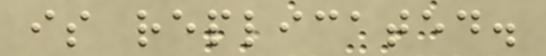is replicated.
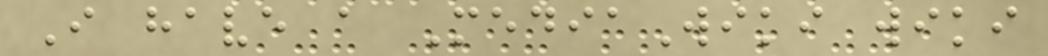I have a MediaWiki wiki
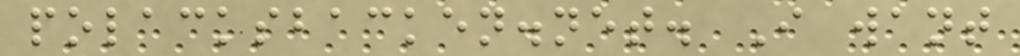polacksbacken.net. I want
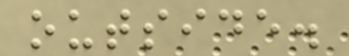outside.
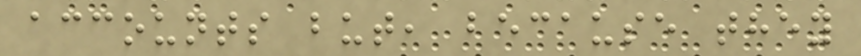accounts but, because they
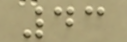43
